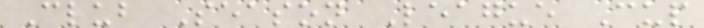Club Season League Cup
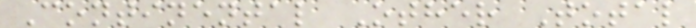Continental Other Total
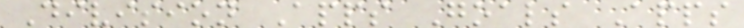Division Apps Goals Apps
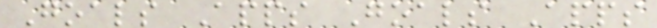Goals Apps Goals Apps
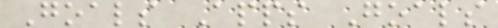Goals Apps Goals
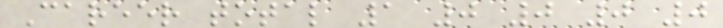Career total 1 0 0 0 0
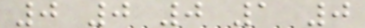0 0 0 1 0
